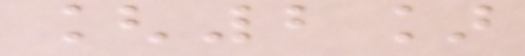[2]
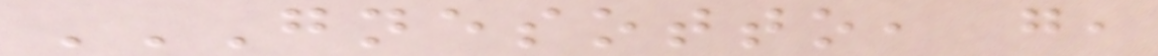GNESOTTO, G,
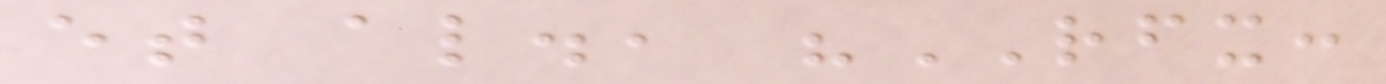et al., "RFX:
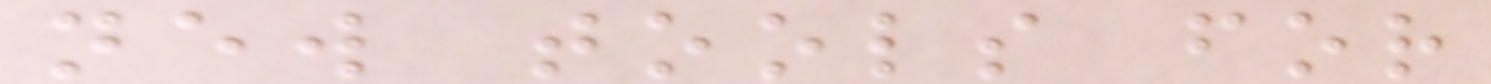new tools for
